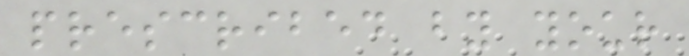prescribed by your
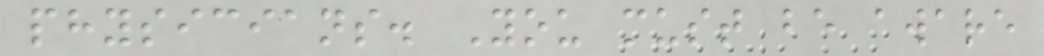physicians. You must be aware
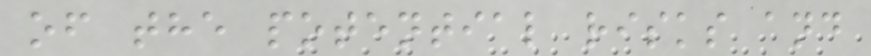of the potential risks and
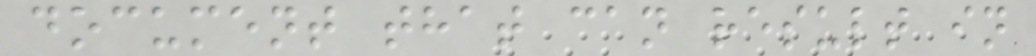document that can result in
